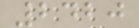2420
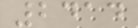2414
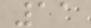11
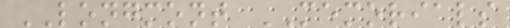LONGMONT MEMORIALS
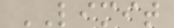LIMIT
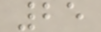25
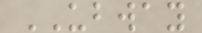UBWAY
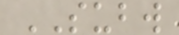SUBW
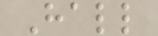Hall
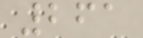261
